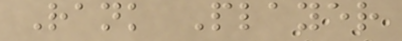Rank Player
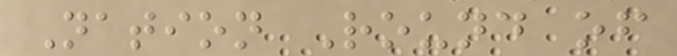Nation Round of
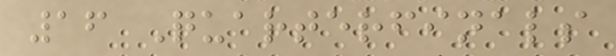16 Quarterfinals
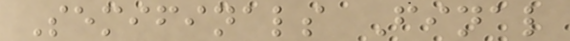Semifinals Final
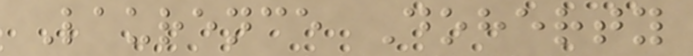Laurence Doherty
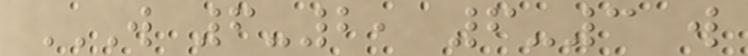W 6-2, 6-3 W
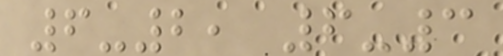6-2, 6-3
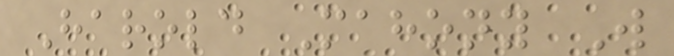Harold Mahony W
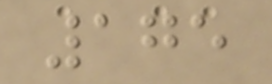175
